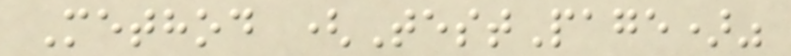Method (TestPage)"
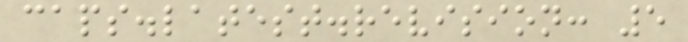caps.latest.revision: 5
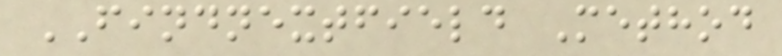FINDNEXTFIELD Method
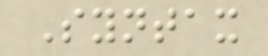Syntax
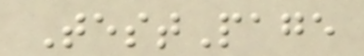TestPage
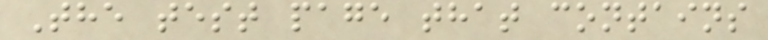The test page that contains
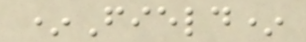*Field*
